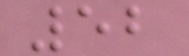52
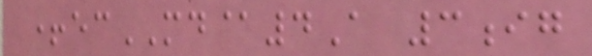+ecMD@4A 3ig
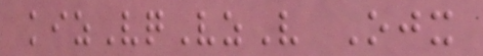kizVqVzV Ojx
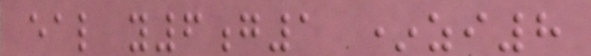eal y6g1 *zi8
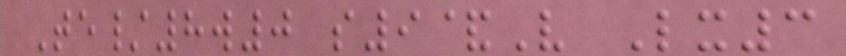Te/8w0 s9&V Lx3
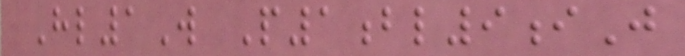Hl1W P1bl9iJ
